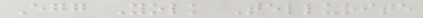Egg Yolk Tellurite
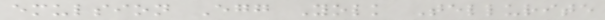emulsion Egg Yolk Tellurite
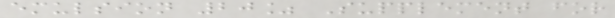emulsion 20% Supplement for
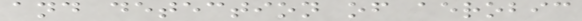and detection of aerobic
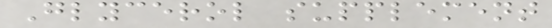Glycerol supplement
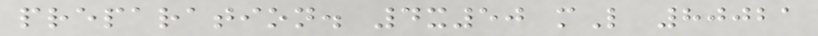preparation. 4x50 mL 80021
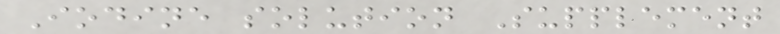Iodine solution Supplement
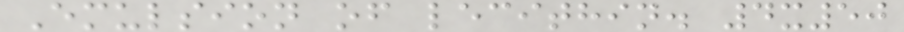Emulsion of lecithin. 4x50
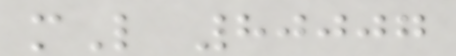mL 80007
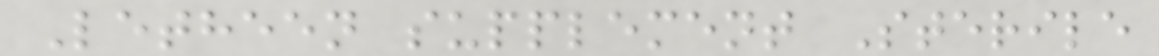Letheen supplement Sterile
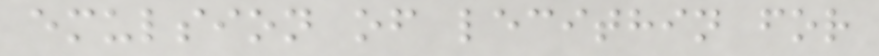emulsion of lecithin for
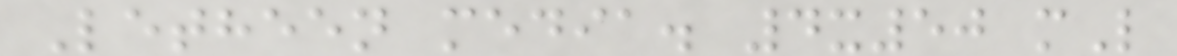Letheen media. 4x50 mL
